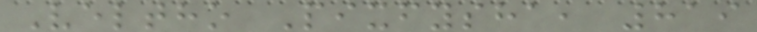Veltho Pixfysha, 819
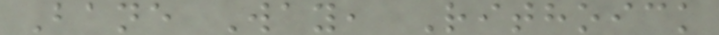Bane Way, Rithoick
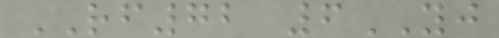RF72 6YJ
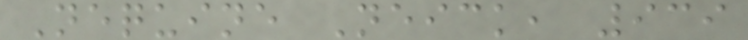Nequine Neick, 939
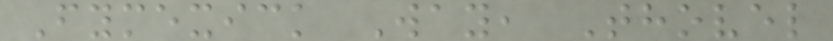Fymexick Way, Thovel
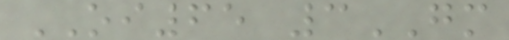OI65 3GM
